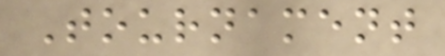Tournament
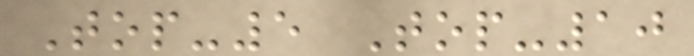Top-5 Top-10
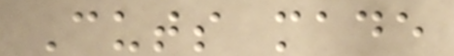Cuts made
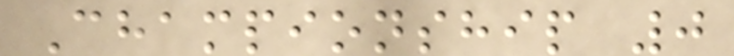Championship 0
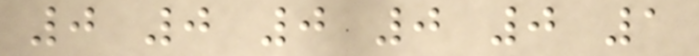0 0 0 0 0 1
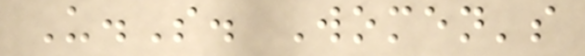U.S. Women's
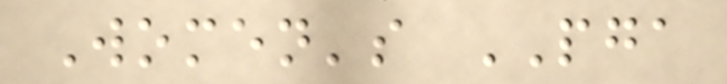Women's PGA
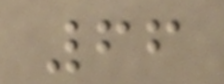66
